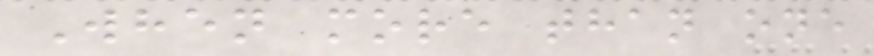When more than one
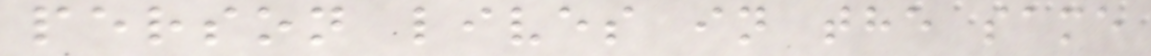person lives in the same
